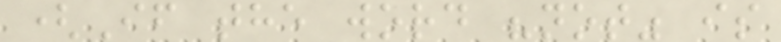(If the word "not" is
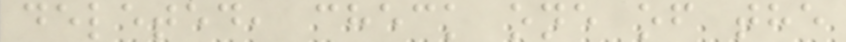deleted, check one of the
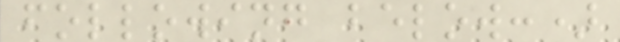following below:)
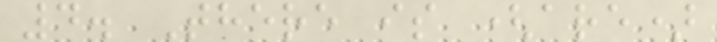4. There is (are)
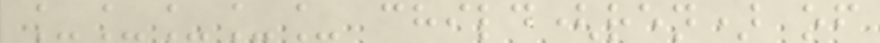_____ child(ren) of
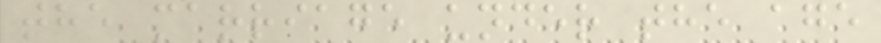the marriage under the age
